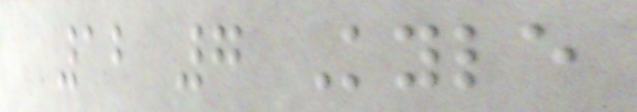12 7 Kyle
